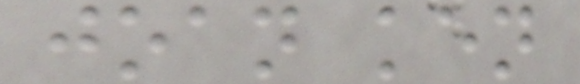joan ken
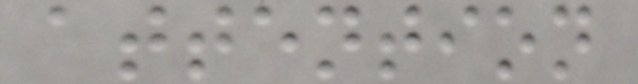attention
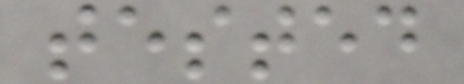tested
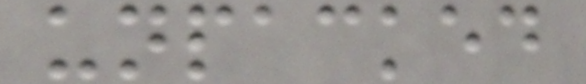unpacked
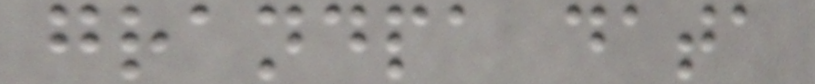grandpa data
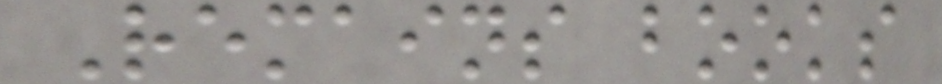Remains books
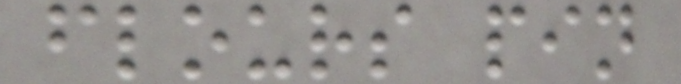flours pin
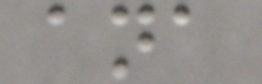ana
